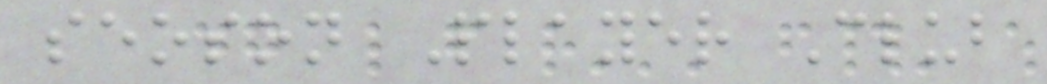seoson Player Club
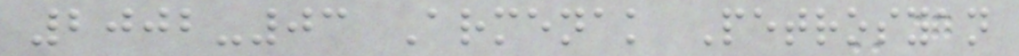2002-03 Armenak Petrosyan
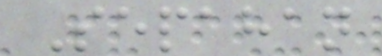Sepahan
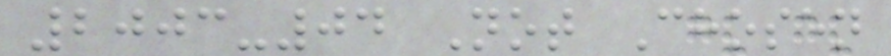2003-04 Not Chosen
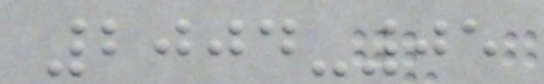2004-05
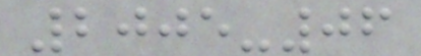2005-06
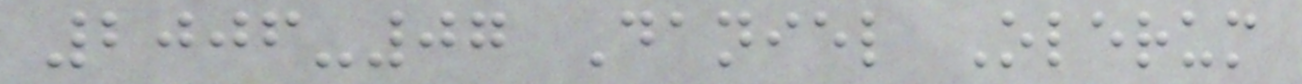2006-07 Daniel Olerum
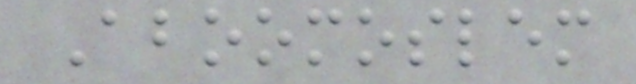Aboomoslem
